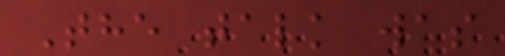The talk was
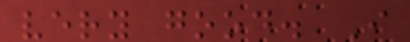very good. I
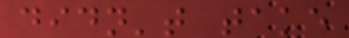didn't take
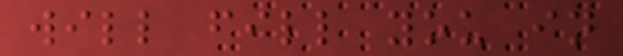will fill you in
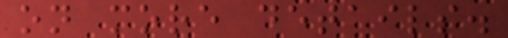on more details.
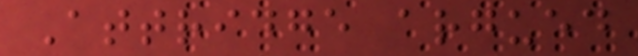Attridge argued
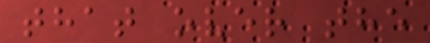that over the
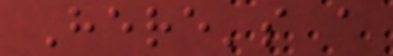Here's a
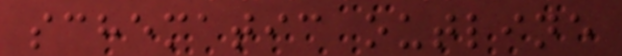schematic outline
